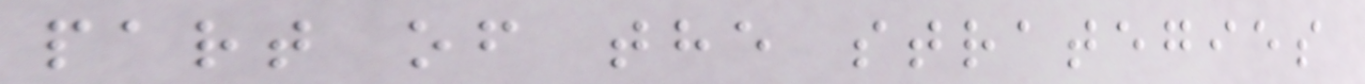part of the strategies
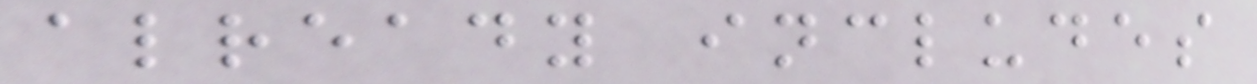already includes
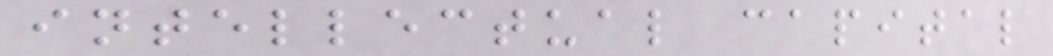intellectual capital
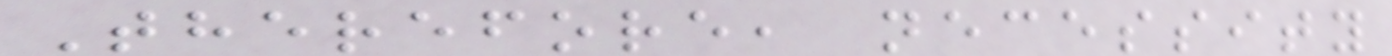Therefore, necessity
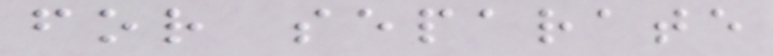for separate
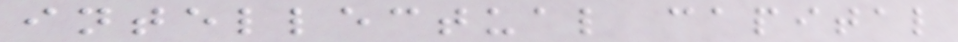intellectual capital
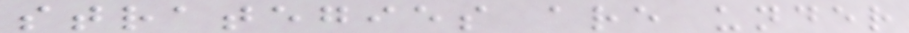strategies are under
